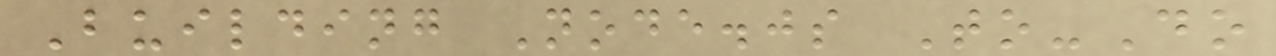Building Node.js To-Do
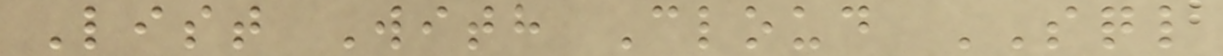List With Cloud SQL
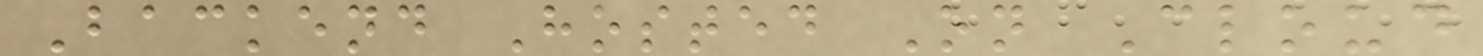Backend Hosted On Cloud
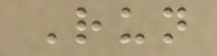Run
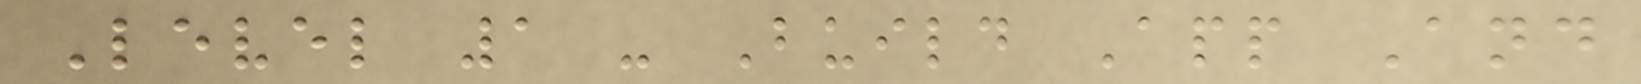Level 1 - Build App And
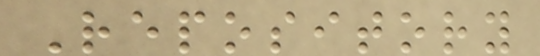Repository
